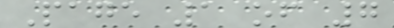Page 1 of 7
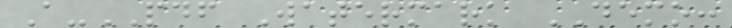A-PDF Watermark DEMO:
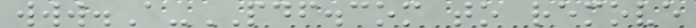www.A-PDF.com to remove
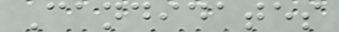Candidates
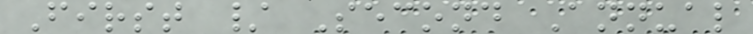First / Second Annual
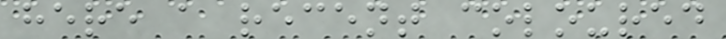here a recent coloured
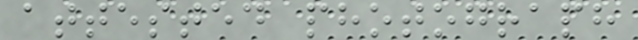attested photograph
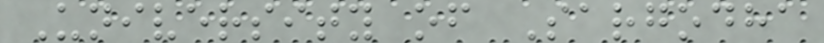University of Sargodha
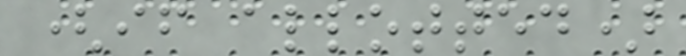(if allotted)
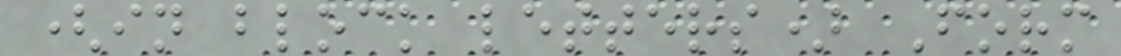(in block letters) Form
